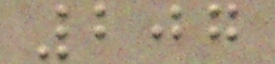207
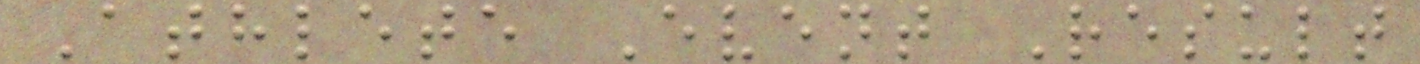Athlete Event Result
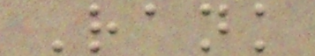Rank
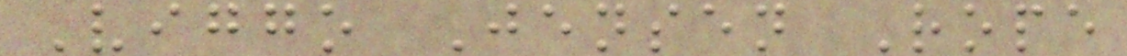Viggo Jensen Rope
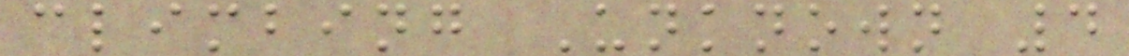climbing Unknown 4
